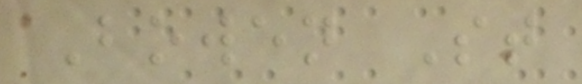Bowen St
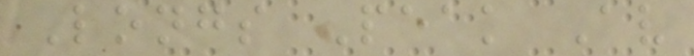Longs Peak Av
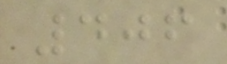406
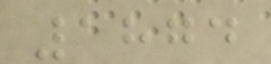1874
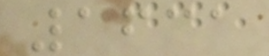1631
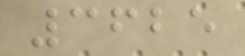3625
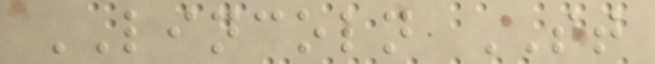LINCOLN ST
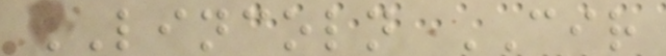LINCOLN CIR
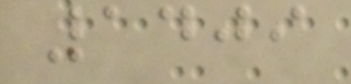1409
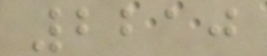2210
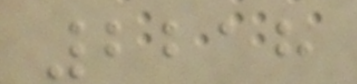2218
